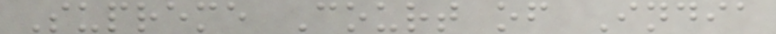Supreme Court of India
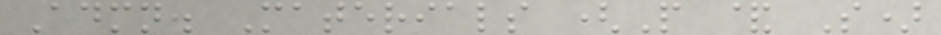Admn. Materials (P & S)
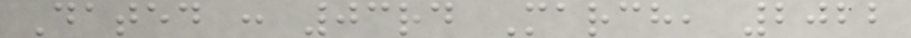Dated : 03rd March, 2022
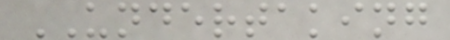UNDERTAKING
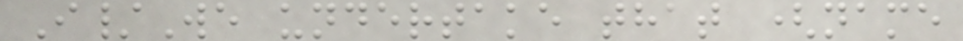I/We undertake that (name
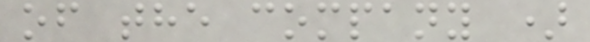of the company )
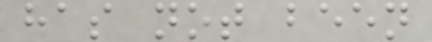has not been
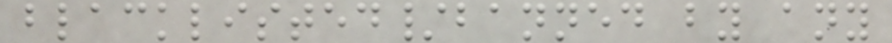blacklisted/banned by any
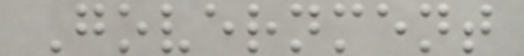Government
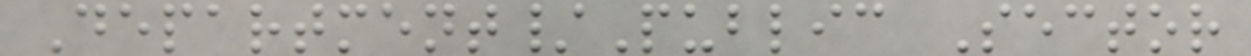Department/Public Sector
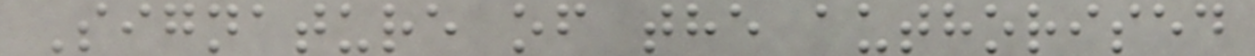Signature of the authorised
